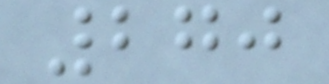270
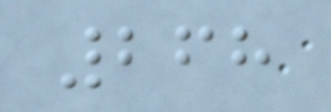268
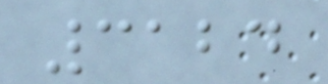3124
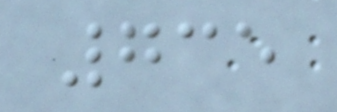735
